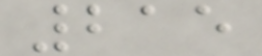215
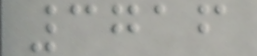3716
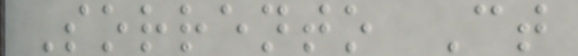Sorrento Ct
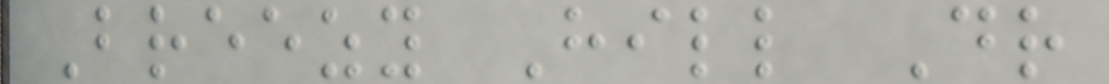Breezy Hill Dr
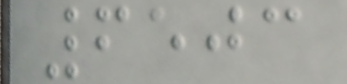6503
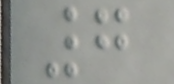7
